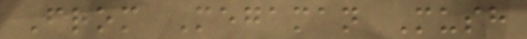From Megaman Mush
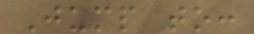Jump to:
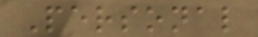Personal
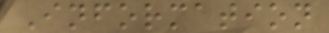Information
